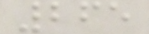265
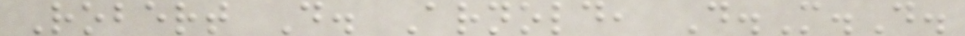Robert D. Arnold, D.M.D.
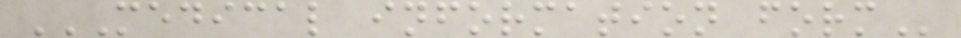MEDICAL INFORMATION FORM
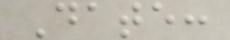Date:
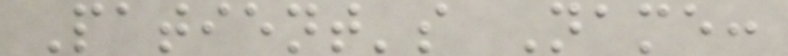Patient's Name:
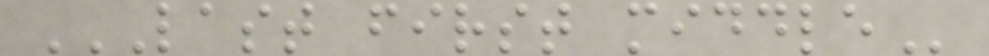LAST FIRST MIDDLE
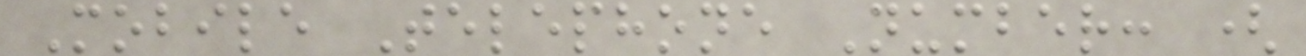Mobile Telephone Number: (
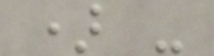) -
